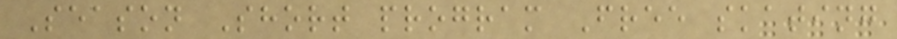Season Short program Free skating
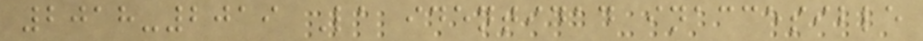2018-2019 La identidad inaccesible
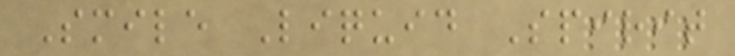Smile Liquid Spirit
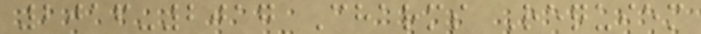2016-2017 Charms Requiem
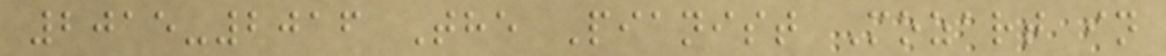2015-2016 The Pianist Mozart in
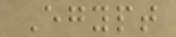Egypt
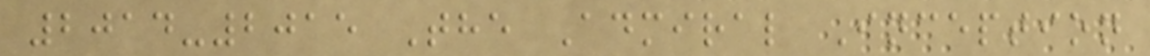2014-2015 The Admiral Inception
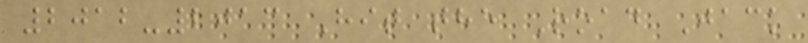2012-2013 Hit the Road Jack
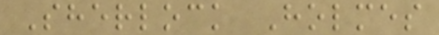Sherlock Holmes
